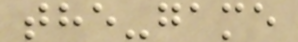the-game
